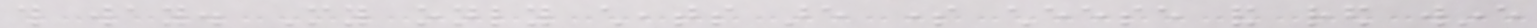this way. My only cheats are some cheese and red wine
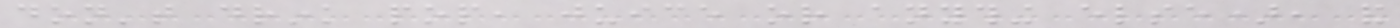don't drink pop, juice or anything else), and
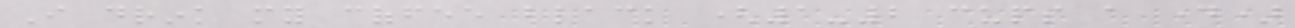I drink my coffee black (1-2 cups a day)
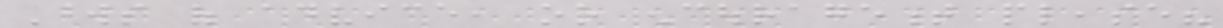Words of advice, or encouragement please?
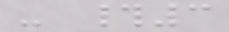- #3
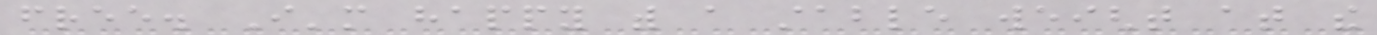free. I'm happy with a stable weight at the
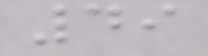49
